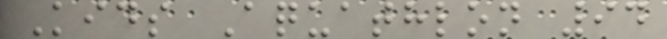Kids Aquathlon 94
